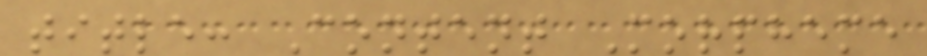title: Content Morpheme
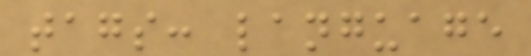tags: language
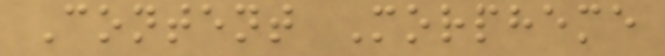Content Morpheme
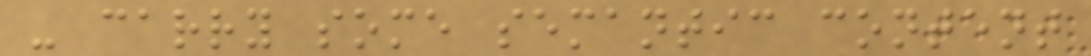- carry some semantic content
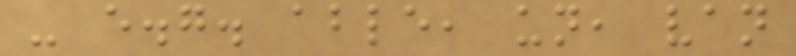- e.g. able, un, van
